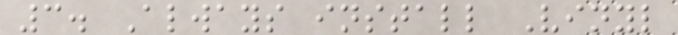3. Always install Vinyl
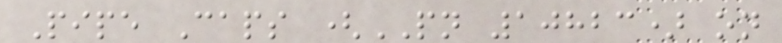Pipe Caps (PN 10823) on
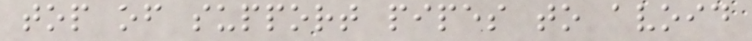top of support pipes to avoid
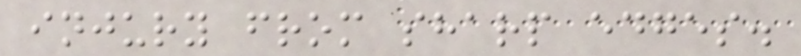injury from sharp edges.
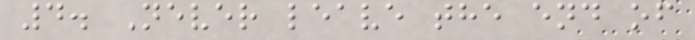4. Never leave the end of
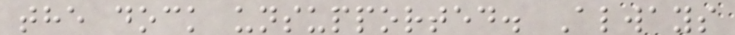the dock unsupported. Always
